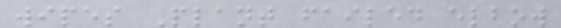wipes Plant failed elbow
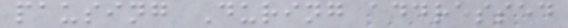pausing During addressed
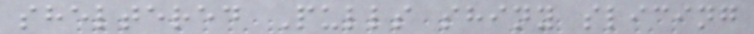sheltered Pulls shiny slicing
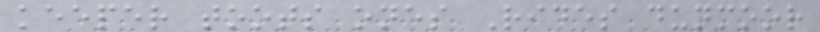keeper toots ones Rides dunmoor
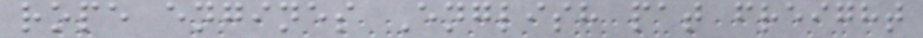rope engines English pat freight
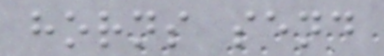horns send
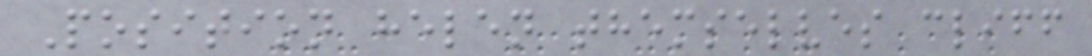Position helen themselves cliff
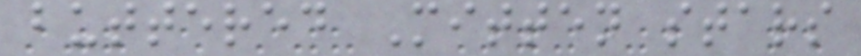buttered Mitten stars
